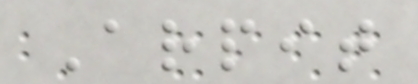Arpit
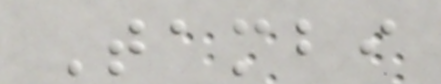Tambi
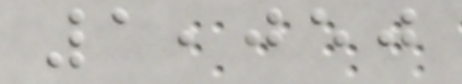1,050
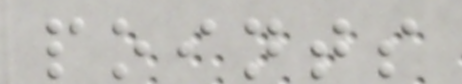points
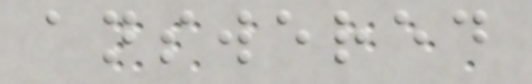answered
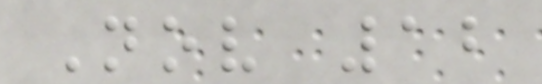Nov 12
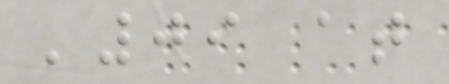'09 at
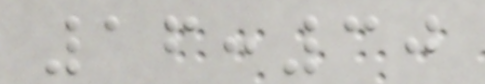16:30
